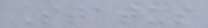Status
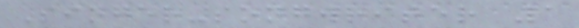Singer-songwriter 1
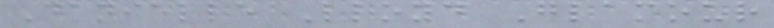Danielle Lloyd Glamour
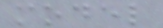model
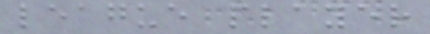league player
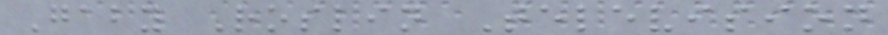Gaby Roslin Television
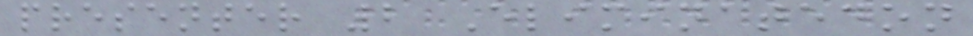presenter 2 Eliminatedon
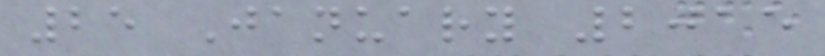25 January 2015
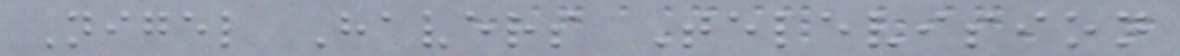Nigel Havers Television
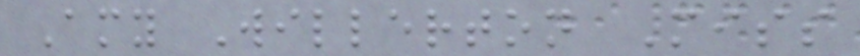Amy Willerton Miss
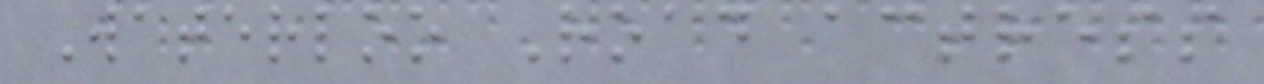Waterloo Road actress
